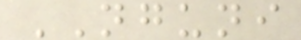NGUNI
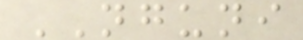NGUNI
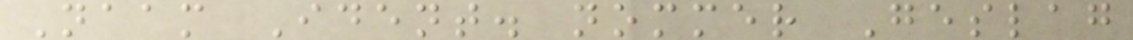Naam Ident. nommer Geslag
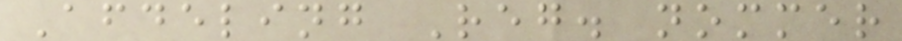Afdeling Reg. nommer
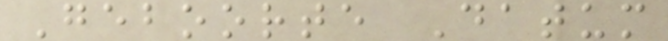Geboorte Datum
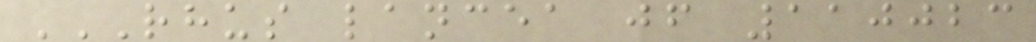RHUS LANCEA JF 110023
